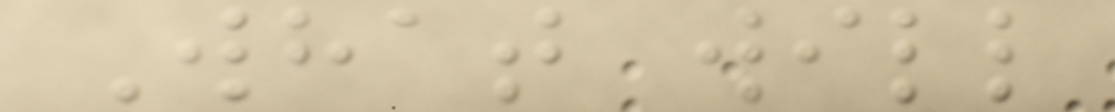What will
